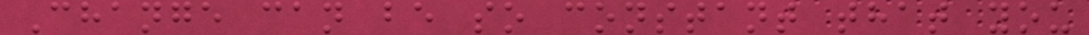Change can be so constant that you
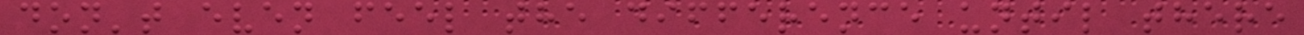don't even feel the difference until there
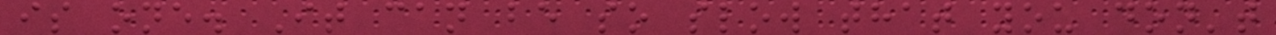is one. It can be so slow that you don't
